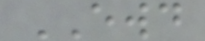EWD
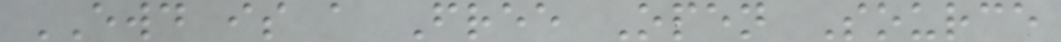EWD is a Free Open Source
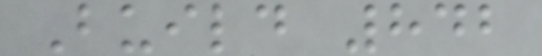Build 842
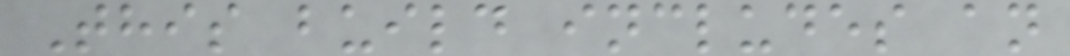This build includes an
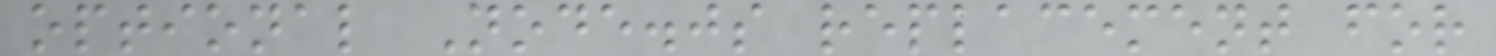optional Node.js replacement for
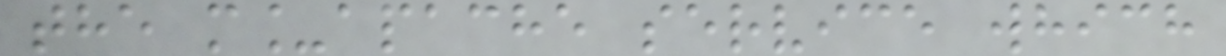the m_apache service which
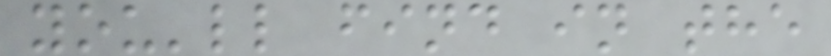you'll find in the
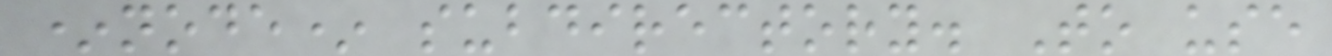*node* subdirectory. To use
